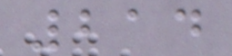214
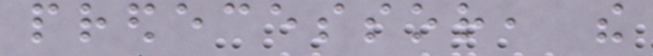predecessor, the
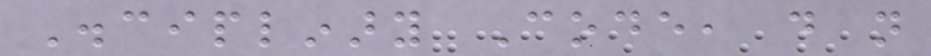Disciplinary Code, do not
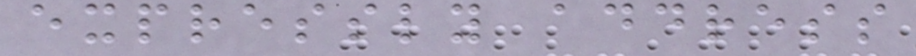expressly address
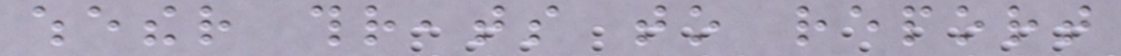whether threats to report
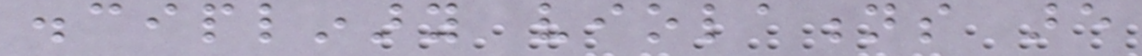disciplinary violations are
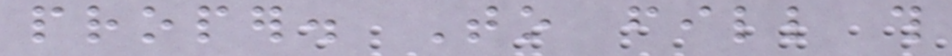proper. To fill this
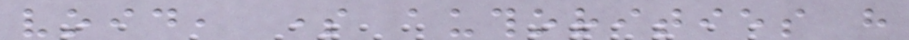void, some authorities have
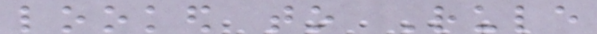looked to Rule
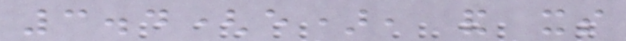3.4(e), and its
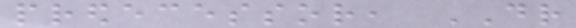predecessor, DR
